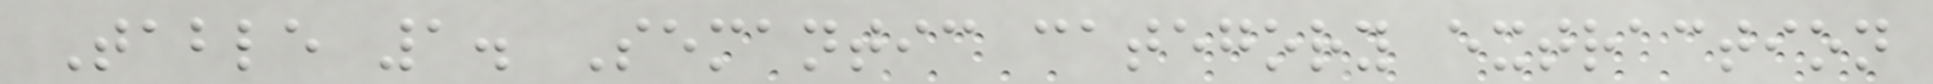Table 1. Semantic category extraction
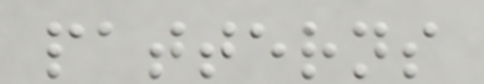patterns
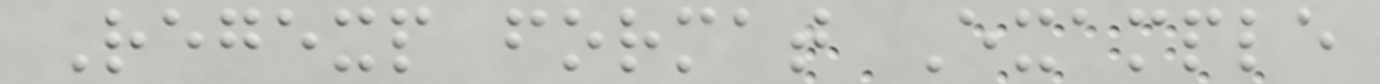Regexp format Example
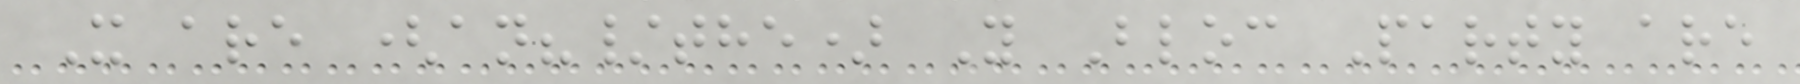X are (an?/the) Y Bloc Party are
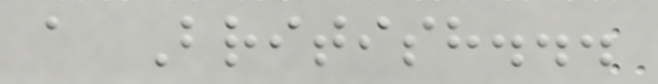a British...
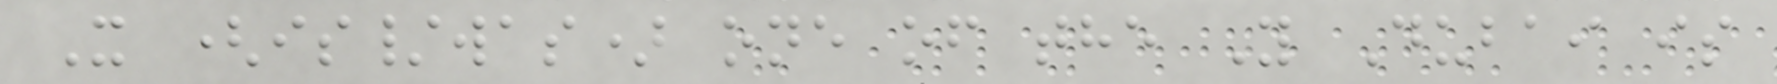X (is/was) one of the Y Dubai is
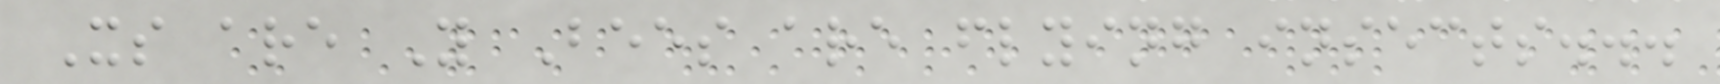Xs are Y Bees are flying insects...
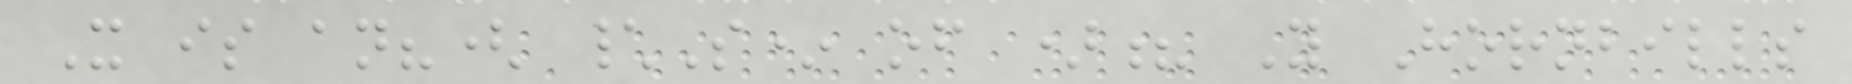X is an?( \S* of )? Y Hornbills
